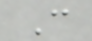C
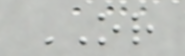OR
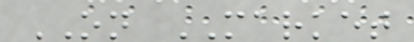ON MARKET
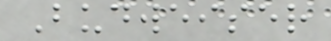Budweiser
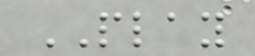PLAY
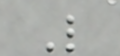L
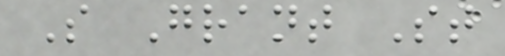S Grant St
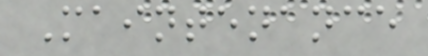Maintenance
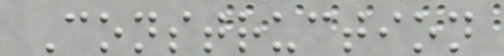Construction
